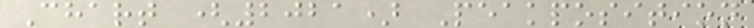Chart (2021) Peakposition
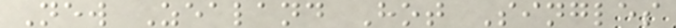New Zealand Hot Singles
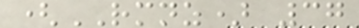(RMNZ) 37
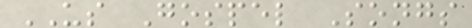US Gospel Songs
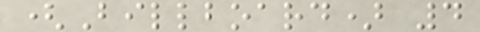(Billboard) 4
